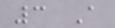3 A
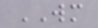WM
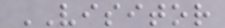VISITOR
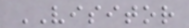VISITOR
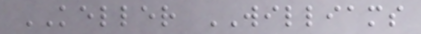KELLER WILLIAMS
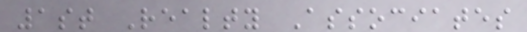1st Realty Associates
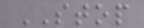STOP
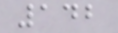142
